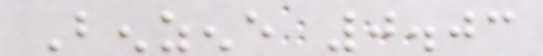Benzene 0.03
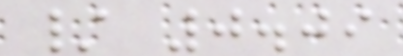/ 0.09
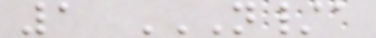1 N/A
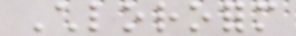Chloroform
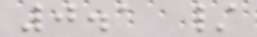0.1 /
